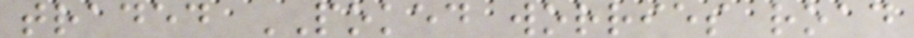traded POKED worries road
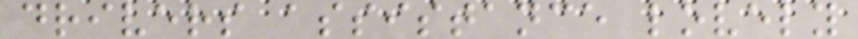drivers assistance lovely
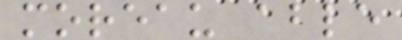moreau able
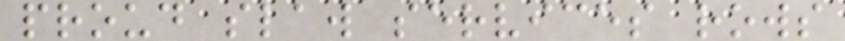proud slaw services rows
